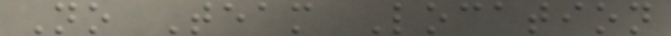No Team Location
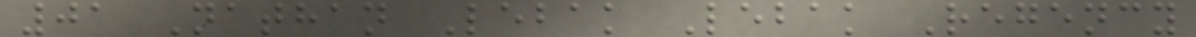01 Nathan Lebak Lebak Regency
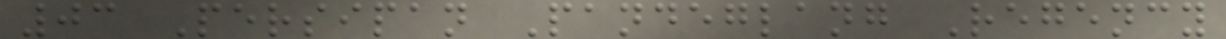03 Persipan Pandeglang Regency
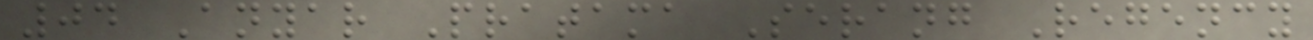04 Anyar Pratama Serang Regency
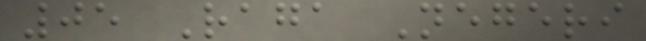05 Raga Negeri
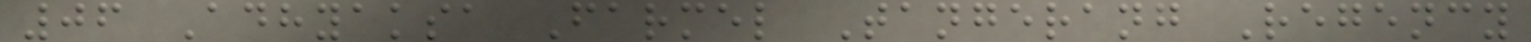06 Adhyaksa Farmel Tangerang Regency
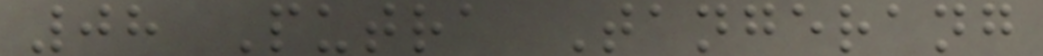08 Putra Tangerang
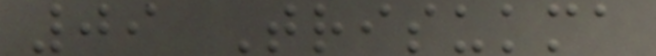09 Trisukma
